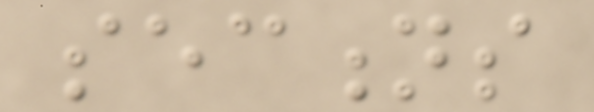sections
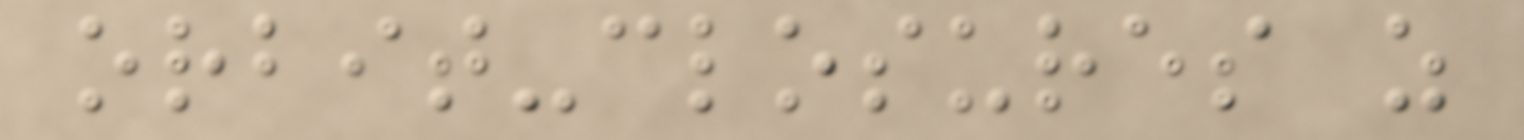orbit-closures as
